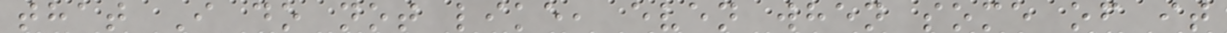that I do not like, even when some of it
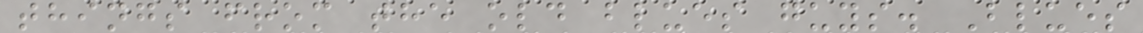things from the old blues guys. Blues
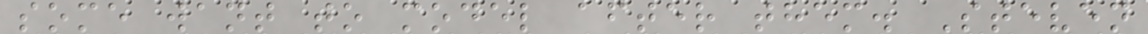some want to model after them. Steven
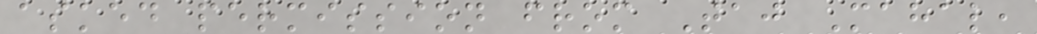asked permission from Taj Mahal,
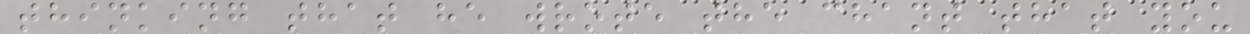thinking that he wrote the chant that you
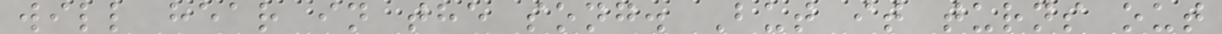will hear in the song. But it turns out
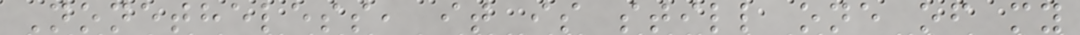Nonetheless, it is still one of my
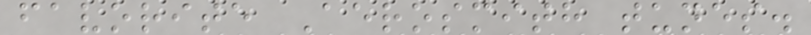favorite Aerosmith tunes.
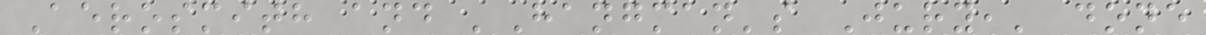Aerosmith and 'Hangman's Jury,' done
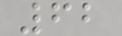62
